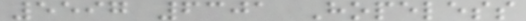5597 6301 Hopeless
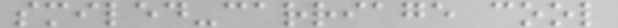smiled-carriage cool
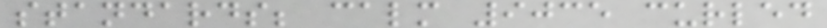standards; calm 9035 curled
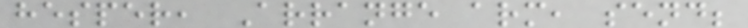hesper, Arrange arm, send;
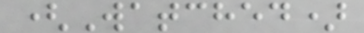(Watched)
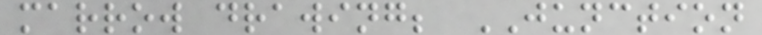marrow drawing; JUNCTION
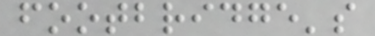footbridge's
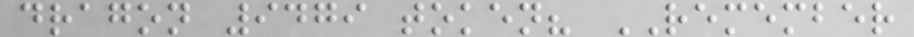dragon 9479 token? REMEMBER
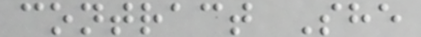contract She
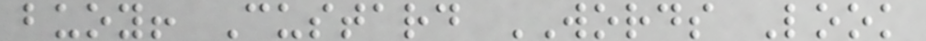buoy! Custard WORDS Look
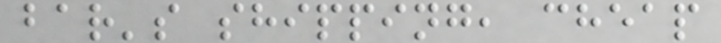bar's shipping, cheap
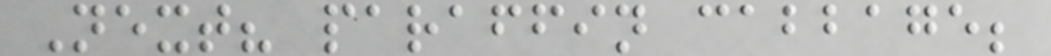Next? paraffin cabbage;
